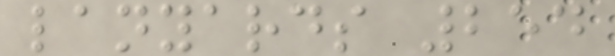lanyards 254
